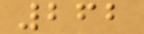262
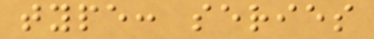type: series
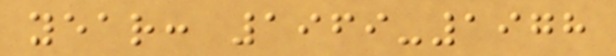year: 1969-1978
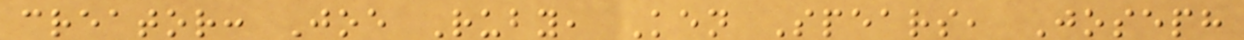creator: Joe Ruby, Ken Spears, Joseph
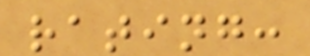rating:
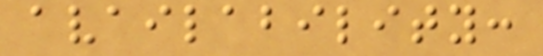availability:
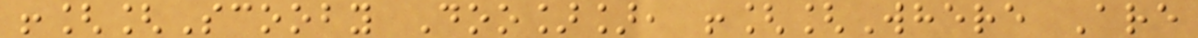![[Scooby Doo]], ![[Where Are
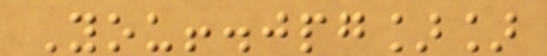You!.jpg]]
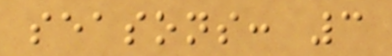seasons: 3
